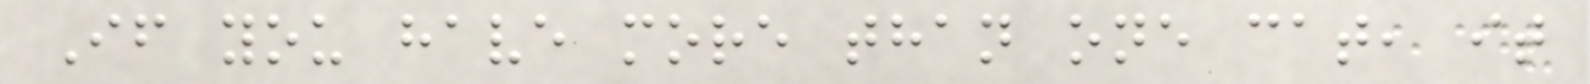If you have more than one cat, it
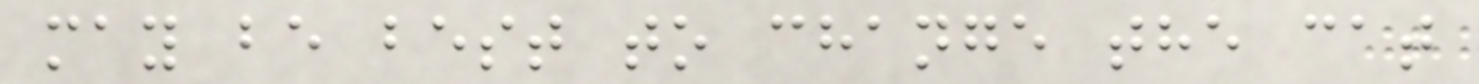may be best to change the cat
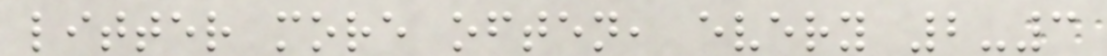litter more often, every 2-3
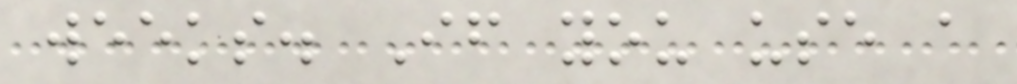weeks. If you use a
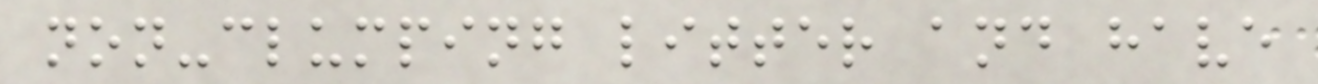non-clumping litter and have
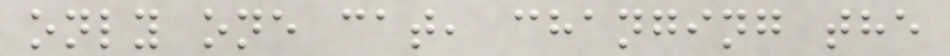only one cat, changing the
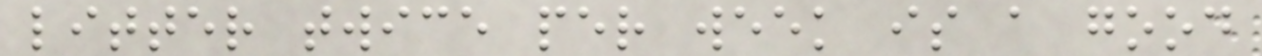litter twice per week is a good
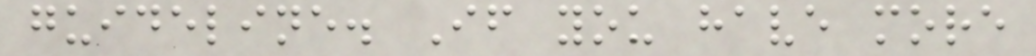guideline. If you have more
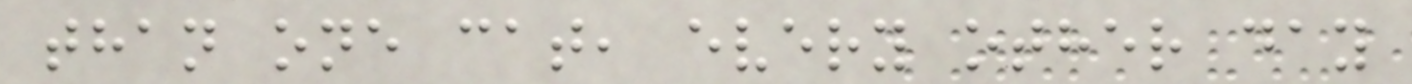than one cat, every other day
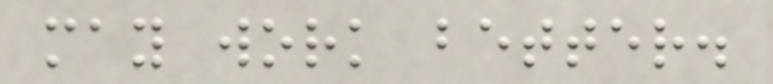may work better.
